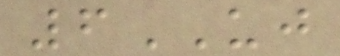6UJ
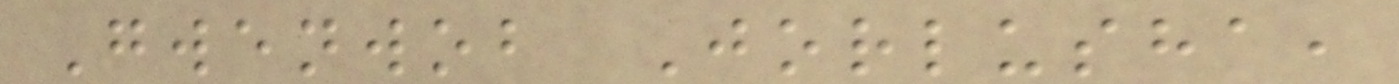Gwenwob Jorlusha,
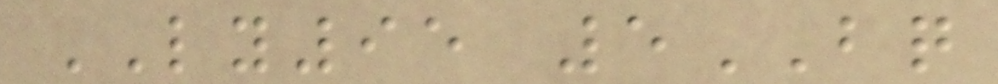LY95 5BQ
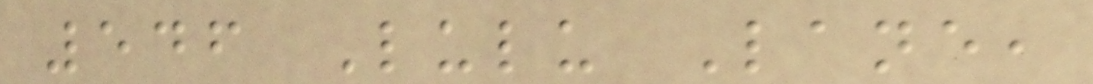546 Lulu Lane,
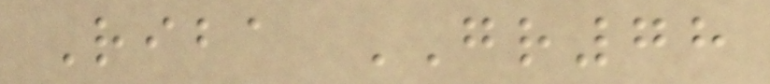Riba GR78
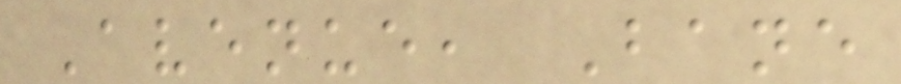Avenue, Bane
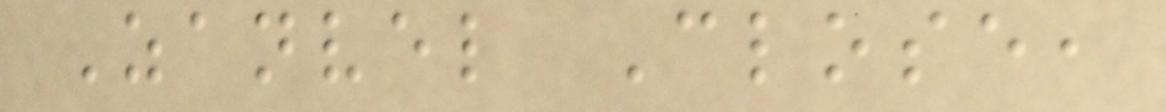Zanvel Close,
